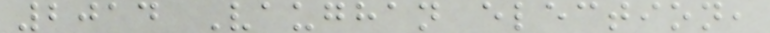2014 Vaughan election,
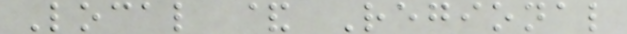Local & Regional
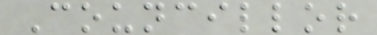Councillor
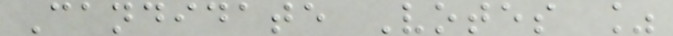Candidate Votes %
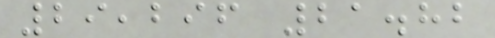29,296 21.82
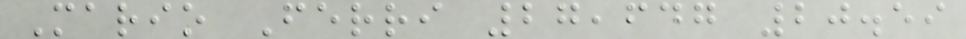Mario Ferri 27,647 20.59
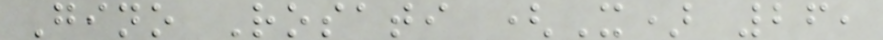Gino Rosati (X) 26,
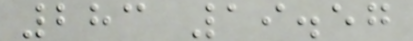283 19.57
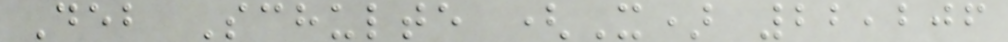Deb Schulte (X) 22,206
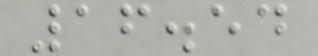16.54
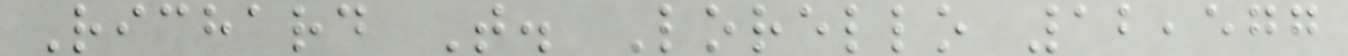Richard T. Lorello 12,577
